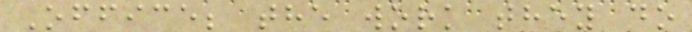Office; the work they do
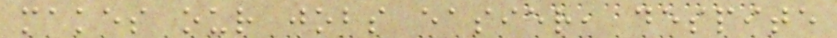makes our jobs easier, despite
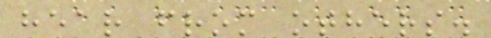hear from others.
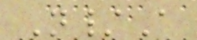N/A
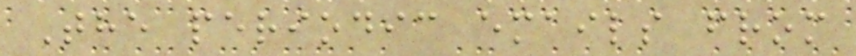The periodic emails from
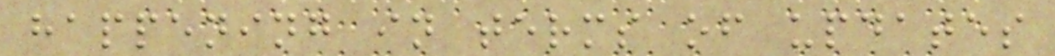happening in terms of updates
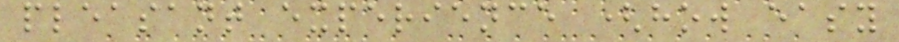pleasant experience (how easy
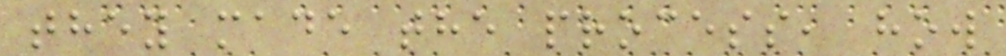they made the process, how
